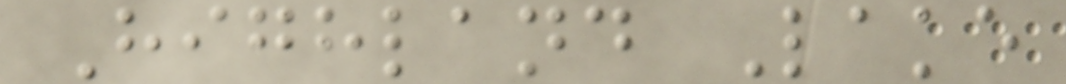Highland Lake
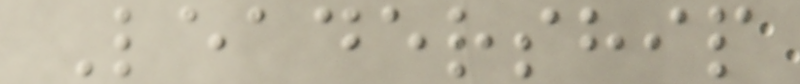Leadership
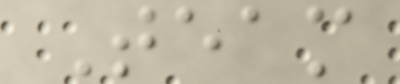Team
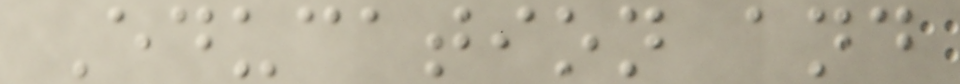Education and
